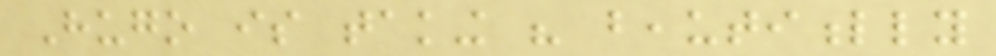Hugo is taking his beautifully
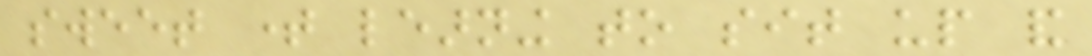sweet time learning to sit up and
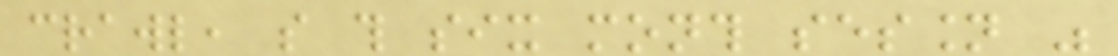crawl, so this six month session was
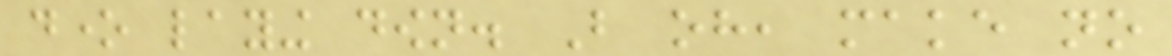done laying down. But oh, make no
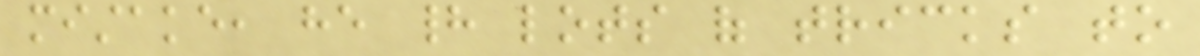mistake, he had lots of tricks to
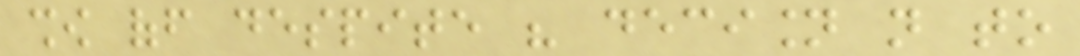show off despite his decision not to
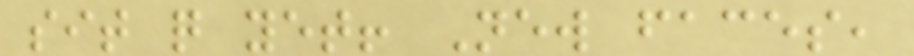sit quite yet! New faces,
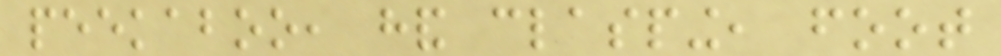peekaboo, hand clasping, foot
